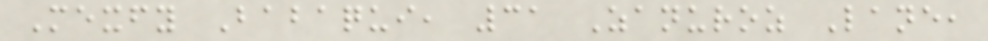Mexfy Babaqui, 31 Zanuroz Lane,
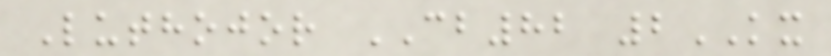Luthojor CB82 2KX
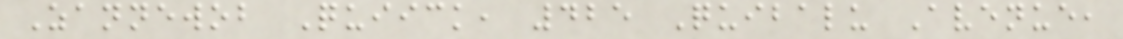Zannewob Quiick, 425 Quibalu Avenue,
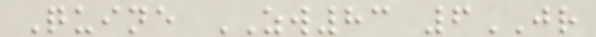Quine ZW83 6JR
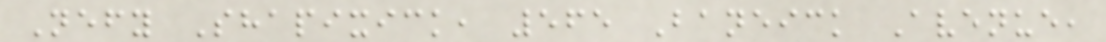Nefy Shapixick, 565 Baneick Avenue,
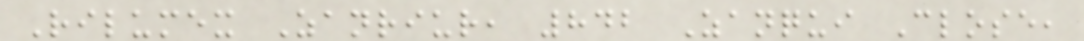Rilumex Zanriur, 842 Zanqui Close,
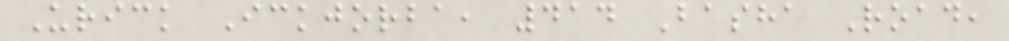Urick Ickjorba, 414 Basha Road,
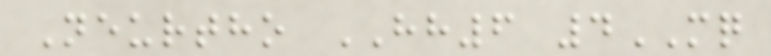Neurtho HH6 4MQ
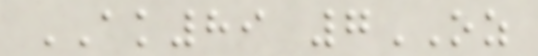AK89 7OZ
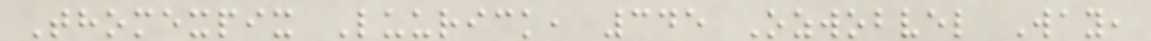Thomexpix Luurick, 345 Ozwobvel Way,
